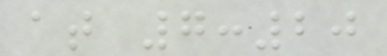at 7:20
